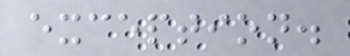exception.
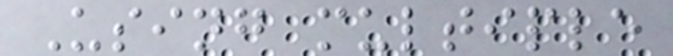Using multiple
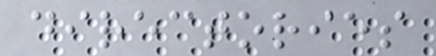directories
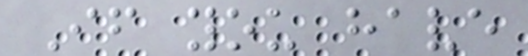If you have
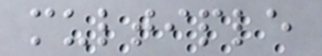multiple
